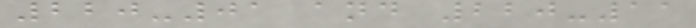220-01 and 220-11
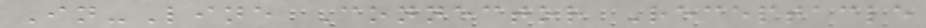In-Line Connector Receptacle
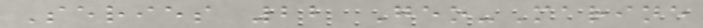Series 22 Geo-Marine
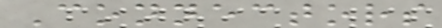Connectors
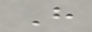H
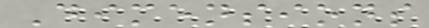Dimensions
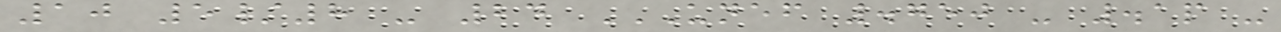10 5/8 - 24 UNEF .750 - .1P -
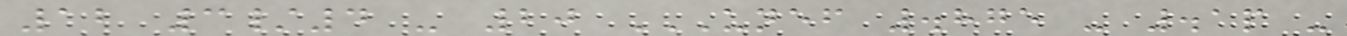12 3/4 - 20 UNEF .875 - .1P -
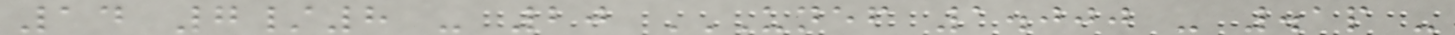14 7/8 - 20 UNEF 1.000 - .1P -
